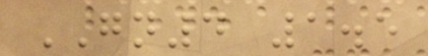GN4 1.5
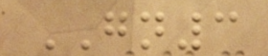GN3
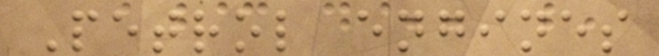Petrol engines
